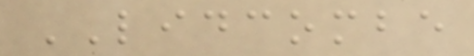LIDCOMBE
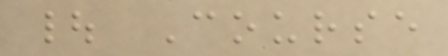| Course
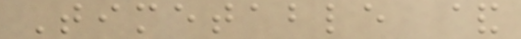Timetable &
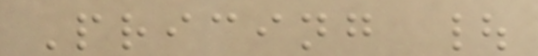Pricing |
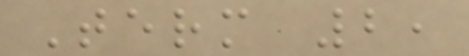Term 2,
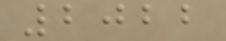2022
